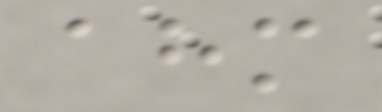ahm
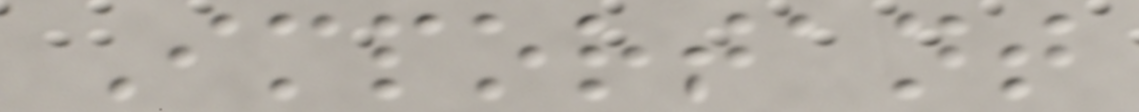Important
